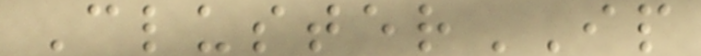ClusterIP
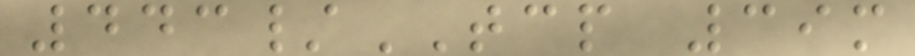443/TCP 39m
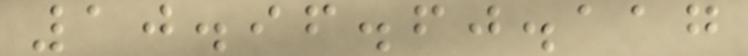10.96.60.117
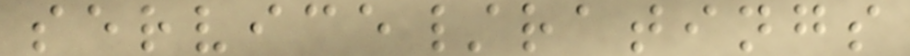service/ratings
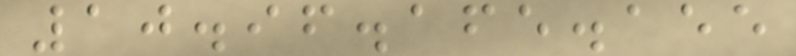10.96.165.155
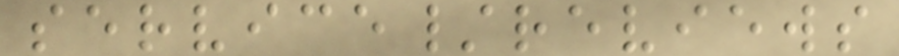service/reviews
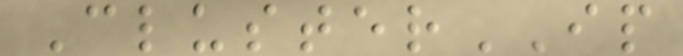ClusterIP
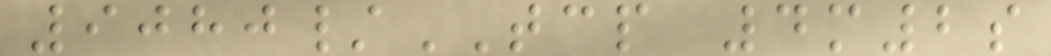9080/TCP 4m2s
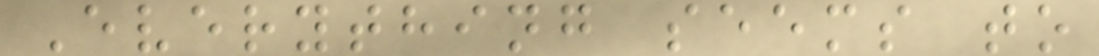Everything seems to
